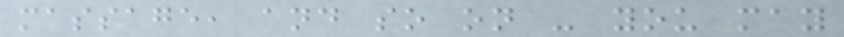massage, and so on - you may
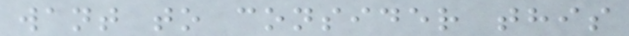want to consider this
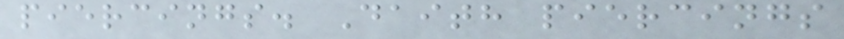piercings. Daith piercings
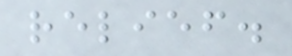relief.
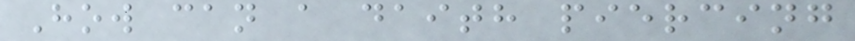How can a daith piercing
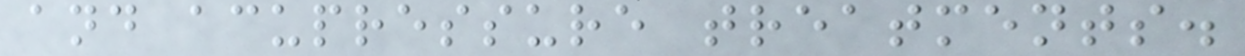and acupressure treatments.
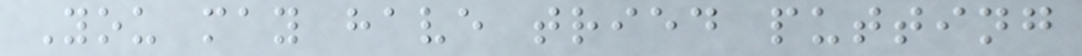You may have tried putting
